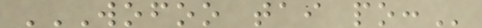WOFOO TAI PO:
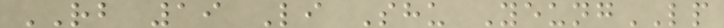RB 19 Li Shu YeungLP
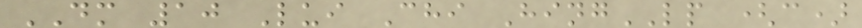DM 10 Lui Chi HingLP (c)
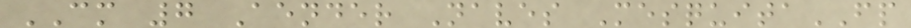CM 7 Aender Naves MesquitaFP
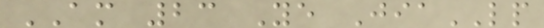AM 23 Ye JiaLP
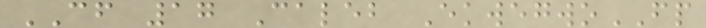CF 17 Caleb EkwegwoFP
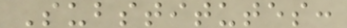Substitutes:
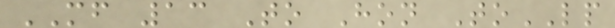MF 13 To Hon ToLP
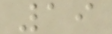19
